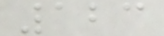123
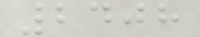2408
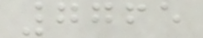7765
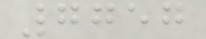7757
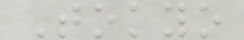Tokyo
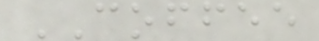COFFEE
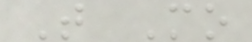T Mo
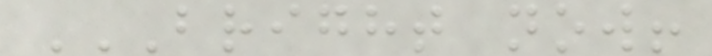BRIGHT NOW!
